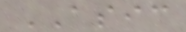ASIC
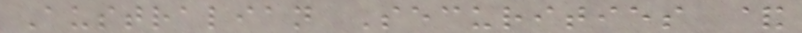Australian Securities &
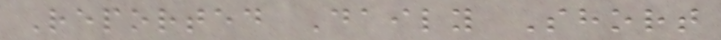Reported Daily Short
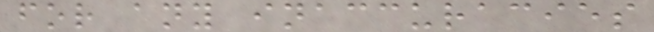for any inaccuracies
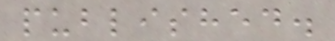published.
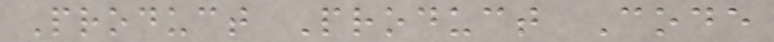Product Product Code
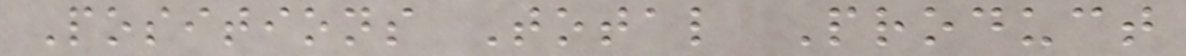Positions Total Product
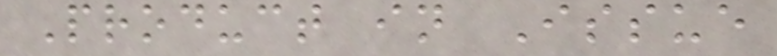Product in Issue
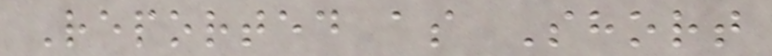Reported as Short
